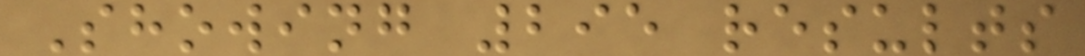Showing 295 results
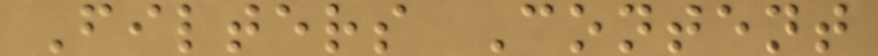Filters Content
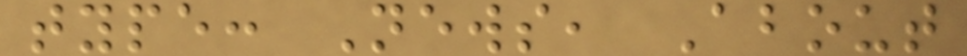type: News, About
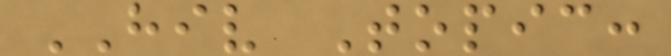HIV Topic:
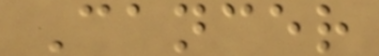Cancer
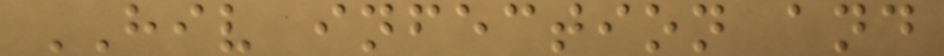HIV infection and
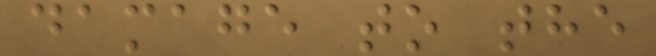damage to the
